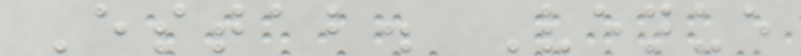Estab. Venue
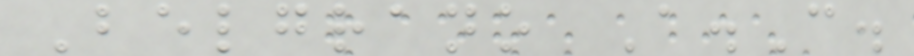Belgrano A.C.
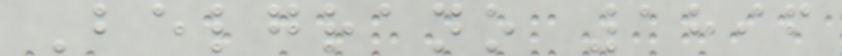Belgrano 1896
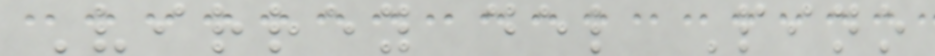Virrey del Pino
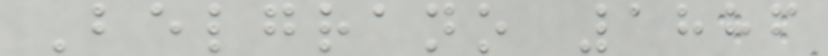Belgrano 1886
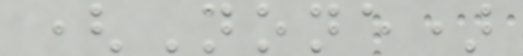(None)
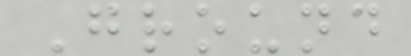Ground
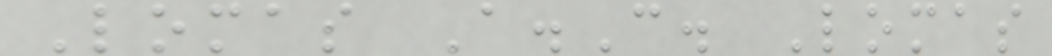Lomas A.C. Lomas
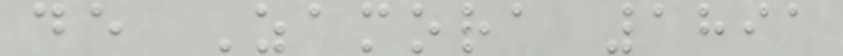de Zamora 1891
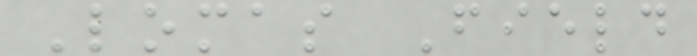Lomas Field
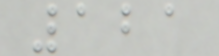121
